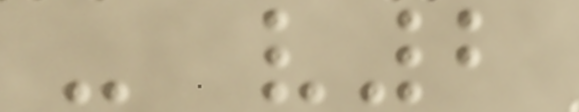- v2
